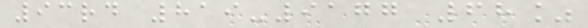93rd 819-9177 68%
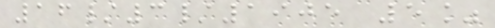16/3/1905 5%
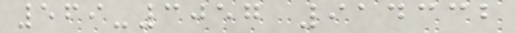569-3057 914332
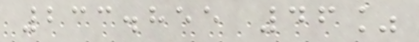233.855 46%
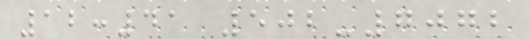12:41 502-7072
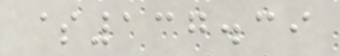$137.39
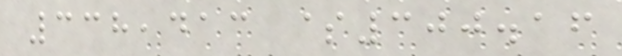338,413 $300.16
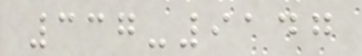337-9147
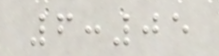6:05
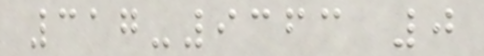317-9363 0
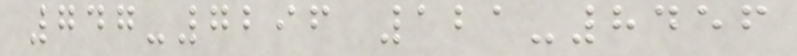747-7296 121-8456
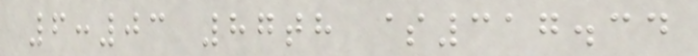6:03 87th $317.34
